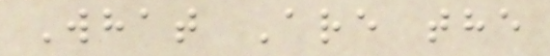What Are the
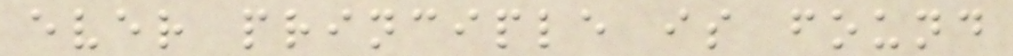ever principle is found
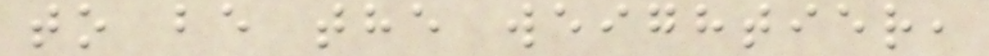to be the weightier,
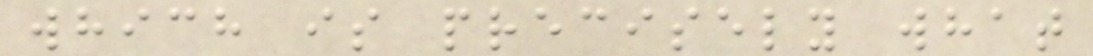which is precisely what
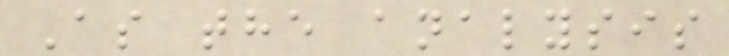As the analysis
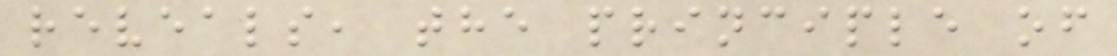reveals, the principle of
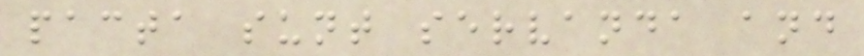pacta sunt servanda and
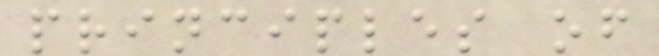principles of
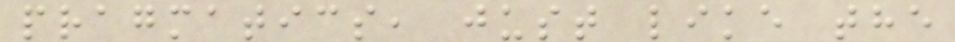pragmatics, just like the
